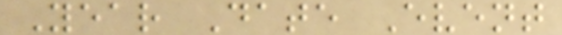Year Date Event
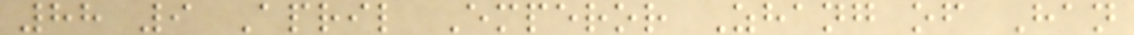88 9 April Emperor Zhang of Han
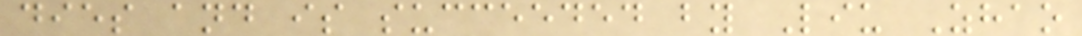dies and is succeeded by Liu Zhao
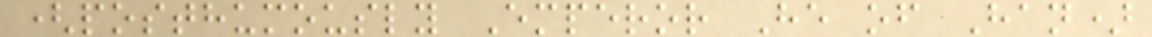(posthumously Emperor He of Han)
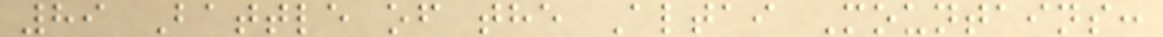89 Battle of the Altai Mountains:
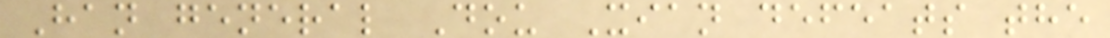Han general Dou Xian defeats the
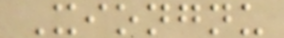Xiongnu
